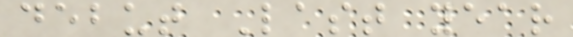debut Last year
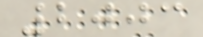2003
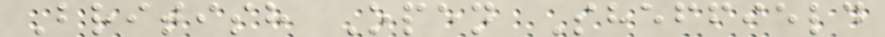British Open Sheffield
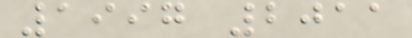1997 2011
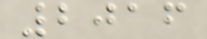2016
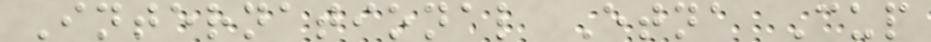International Etna Cup
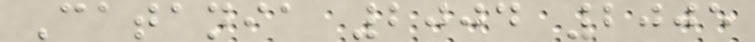Catania 2004 2005
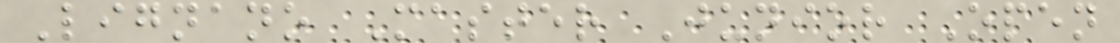Lignano Master Junior Open
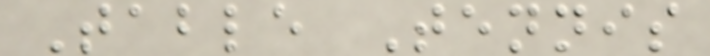Table Tennis
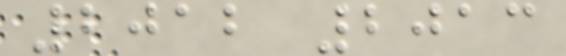2012 2013
